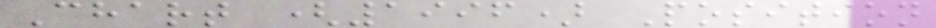Chart (1996) Position
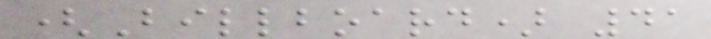(Billboard) 41
